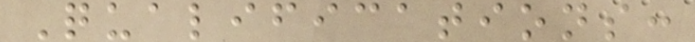Qualifications:
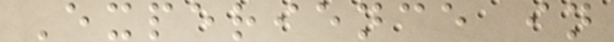Experience in
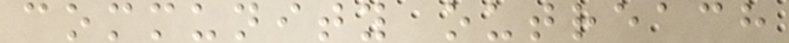community outreach
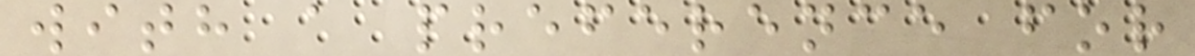with a preference for
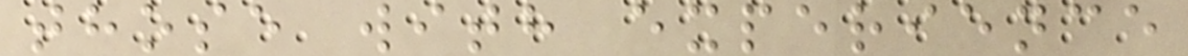those with experience
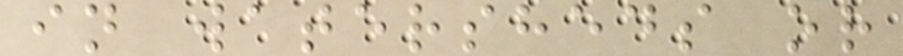in watersheds or
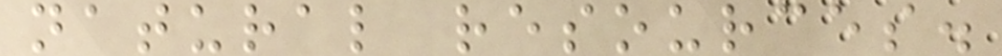natural resources.
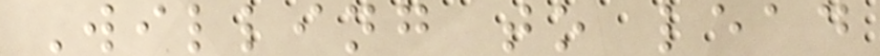Willing to lead
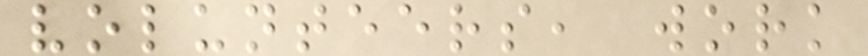volunteers, work
